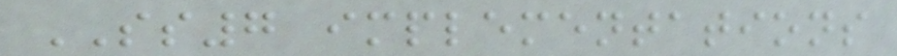SS7 implementations
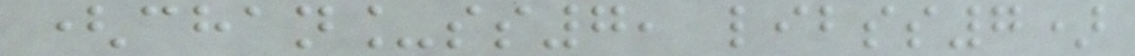(chan_ss7, libss7)
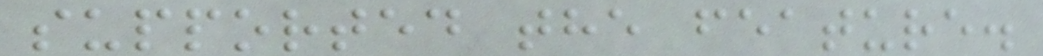supported the feature.
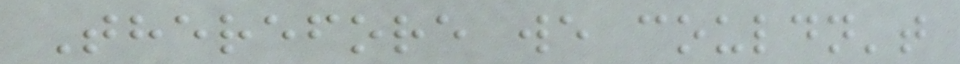Therefore we couldn't
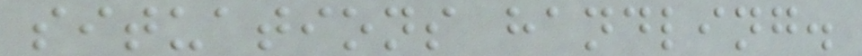situations handling.
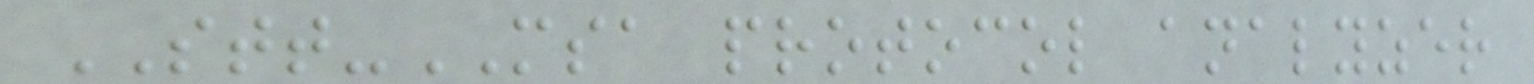STT-MSA protocol analyzer
